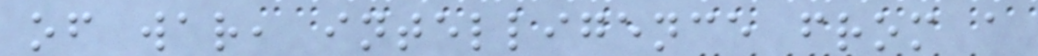of war, intelligence from a
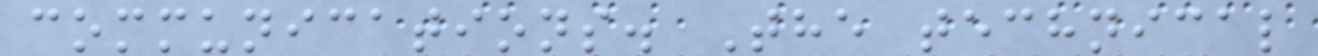communications. The technical
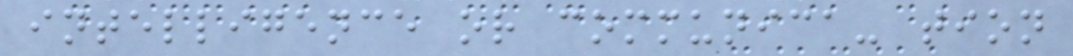intelligence or communica- tion
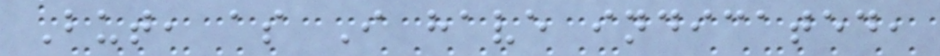But, as I have indicated,
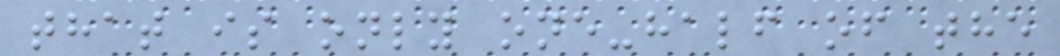that is only one-half of the
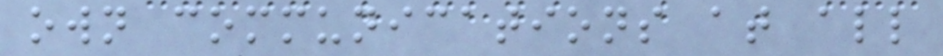own communications at all
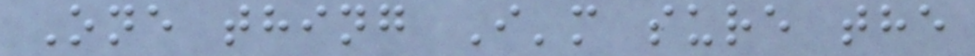One thing I'm sure the
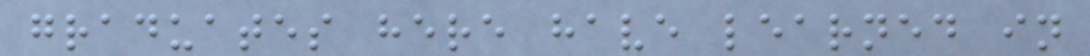graduates here have learned in
